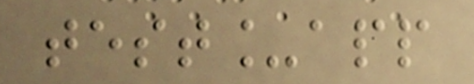test_app
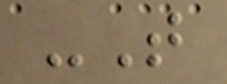-T
